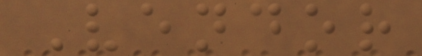Vendor
